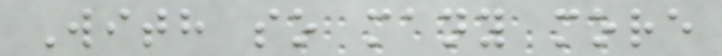With so many more
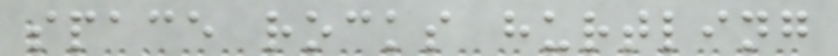space rocks hurtling
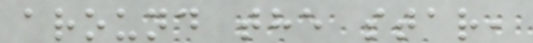around the star,
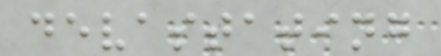devastating
